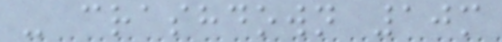- crashdown 10m
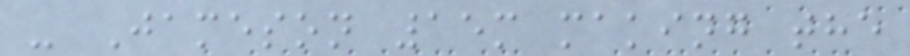- Jameson 15m making the
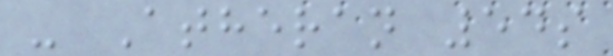- Atheran 54s
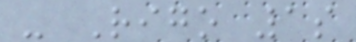- Rigo 1s
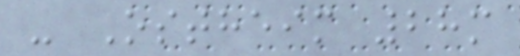- Ostheim 28m
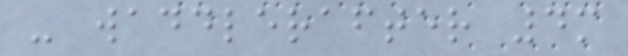- waddlerafter 4m
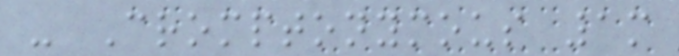- Cromptonymous 1m
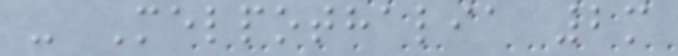- Melpothalia 2m
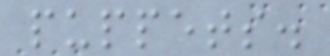puppets.
